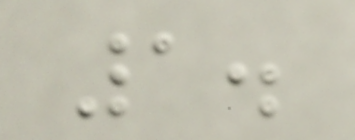1.
